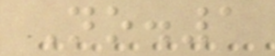No.1
